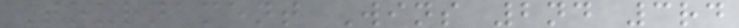Tournament Wins 2nd 3rd
